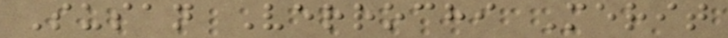Susan Verrochi Merit
